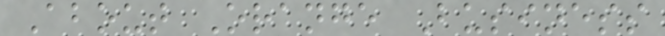About Orange Business
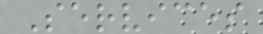Services
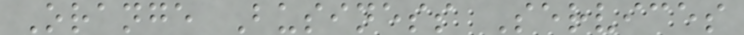Orange Business Services
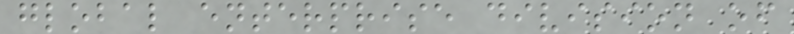global enterprise division of
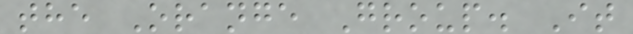the Orange Group. It
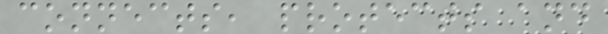connects, protects and
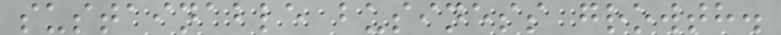sustainable business growth.
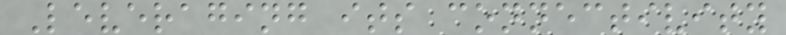Leveraging its connectivity
